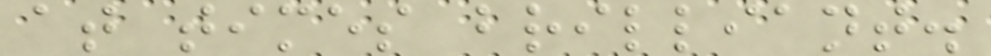at times brilliant.
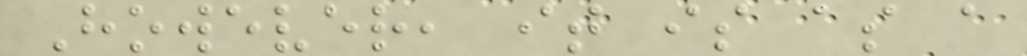However, it is as a
